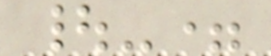|-=
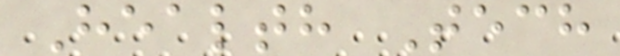Health Tech
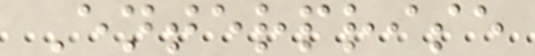Enterprise
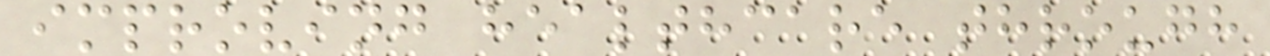improving healthcare through
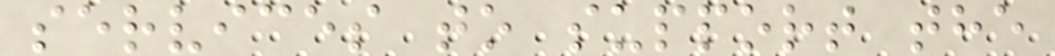services to support the
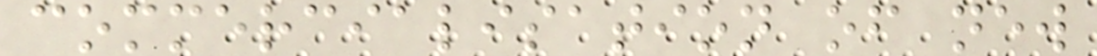commercialisation of new
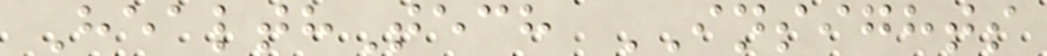HealthTech INSIGHTS
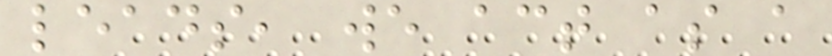leads, we act as a
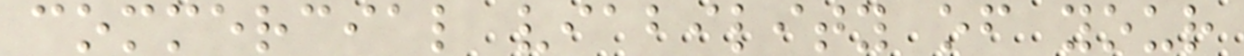commercial viability of your
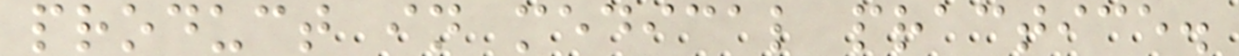product in medical practice.
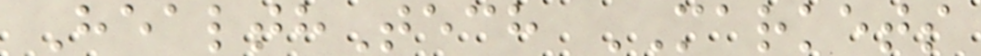HealthTech MARKETS
